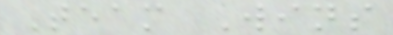Team Wins
